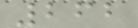262
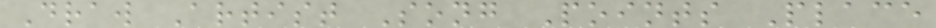Draw Artist Song Points Place
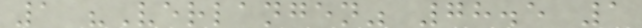1 "Verlangen" 78.5 1
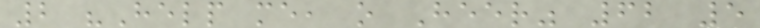2 "Help me, o Heer" 62 5
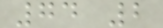74 2
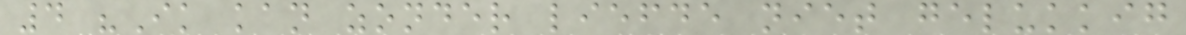4 "Ik kan zonder liefde niet gelukkig
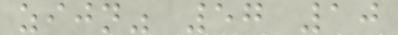zijn" 57 10
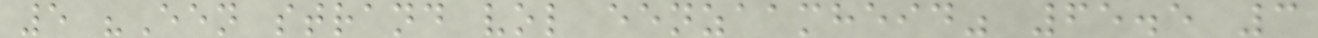5 "Een strand vol eenzaamheid" 65.5 3
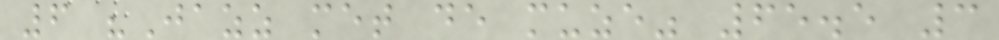6 "Jazz met de muze" 65.5 3
